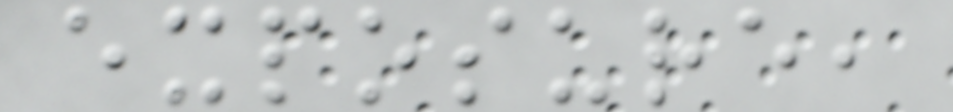exposure,
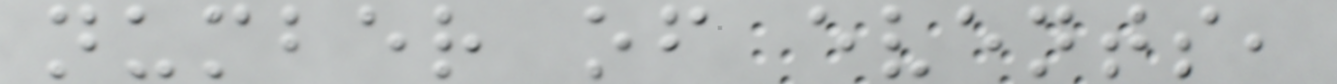number of events,
